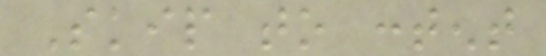Skip to content
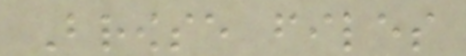Browse files
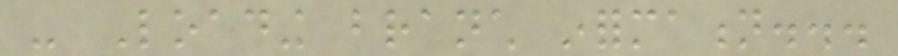- Loading branch information...
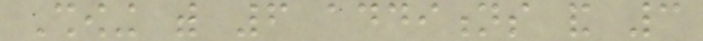Showing with 6 additions and 3
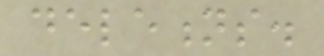deletions.
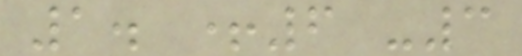1. +6 -3
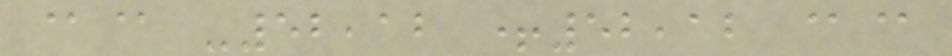@@ -52,12 +52,12 @@
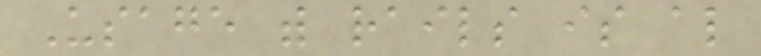Usage with rails is also
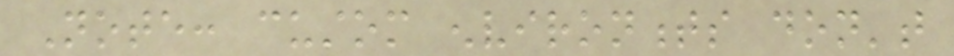Note: custom environments don't
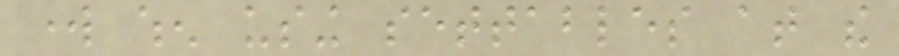work when using settables at the
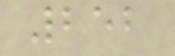252
